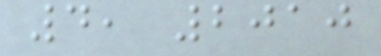4, 2010
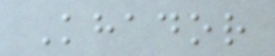Khador
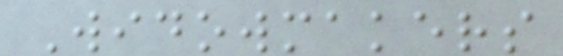Widowmakers
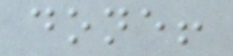done!
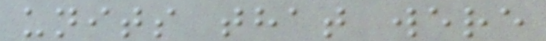units that were
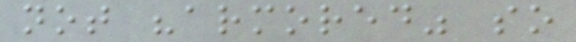not "armored" so
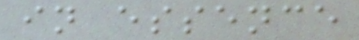in essence
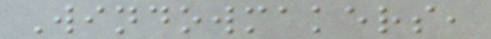Windowmakers,
